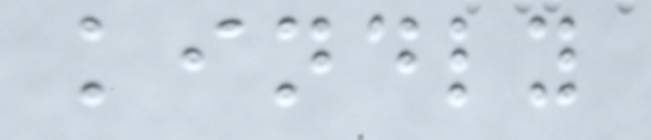kindly
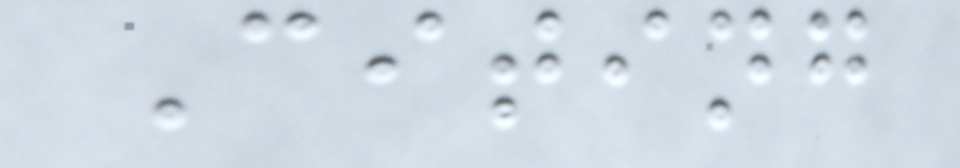Citing
